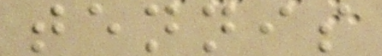tennis
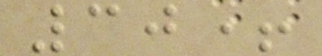30+
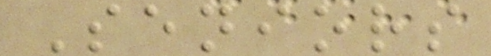Seniors
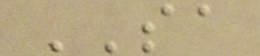SA
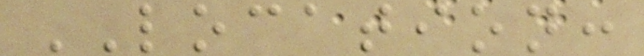LOCATION:
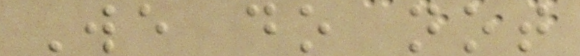We do not
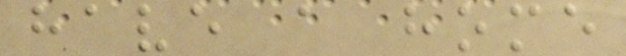have a home
